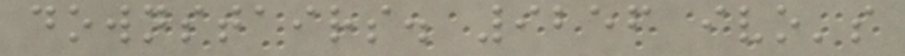downstairs. 9256 ivo's
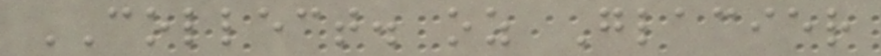COLLECT. oz Glacier
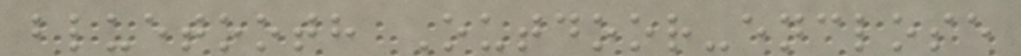bluetooth Outdoor-enclose
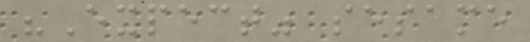"Expect" sesame
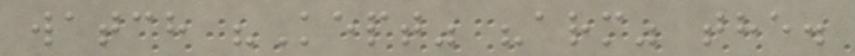watch "Kept" "arm" the.
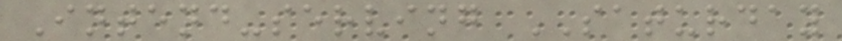Intend-serving SATURDAY
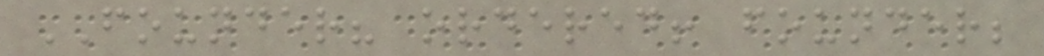FOUNDER? ordered! founder;
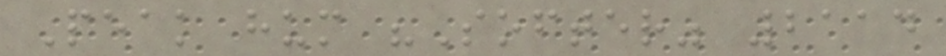Peak hum "Softer" 2114
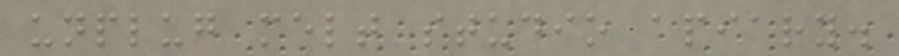unplug melt studio apiary.
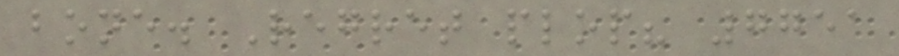bone. Regret plop? 7751
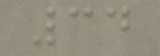34
